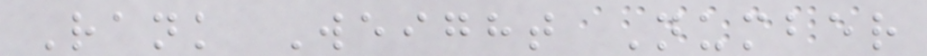Rank Weight Number
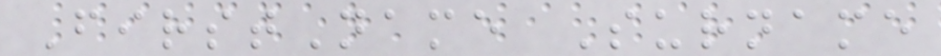FirstName Surname
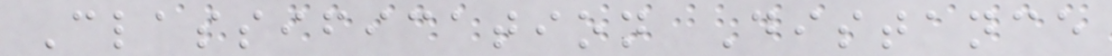Classification Distance
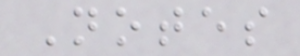Notes
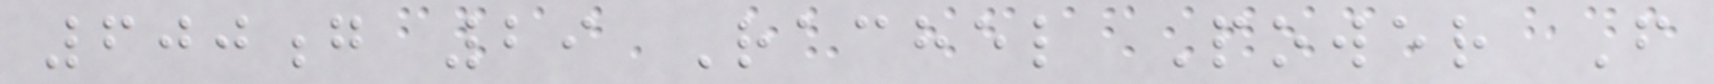600g 29 Rachel Power F
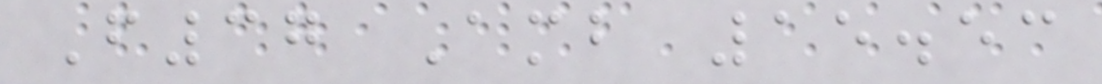F37 Amb 15.53
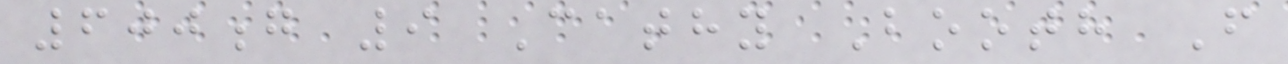600g 9 Cathy Booth F
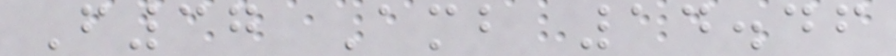F37 Amb 14.46
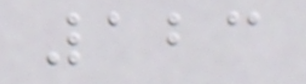123
